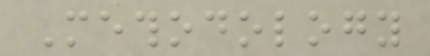Methodology
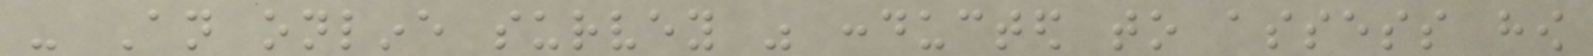- An online survey was conducted to assess how
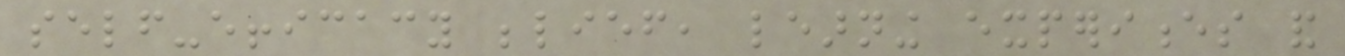self-efficacy belief, learning experiences and
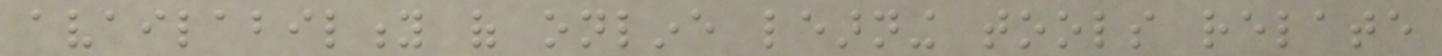availability of online learning tools relate
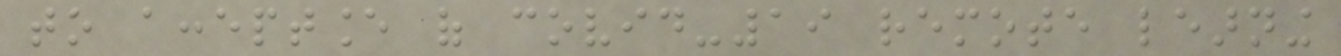to acceptance of covid-19 remote learning
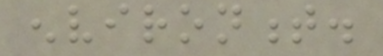environment.
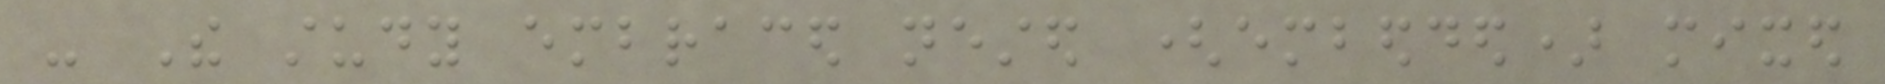- The study embraced nested (embedded) mixed
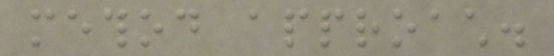method approach.
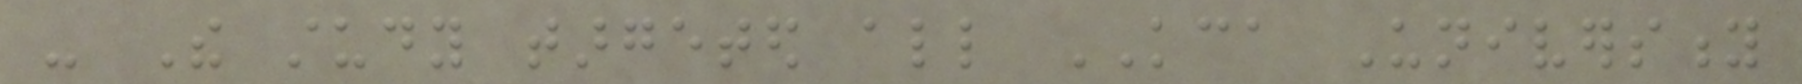- The study targeted all KCA University
